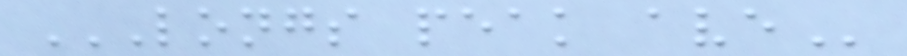LONGS PEAK AVE
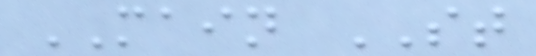MAIN ST
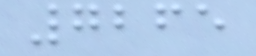7265
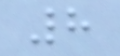8
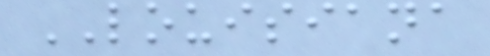LOUISIANA
